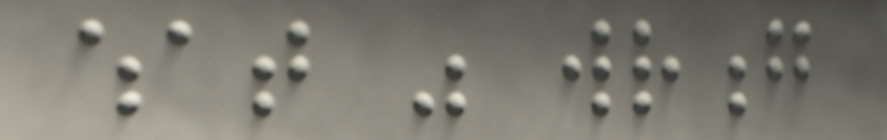what was wrong
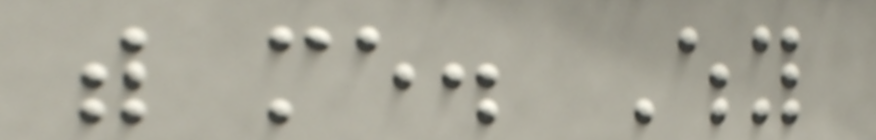with me. Why
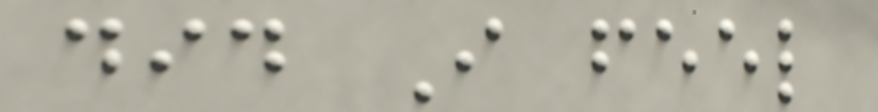did I feel
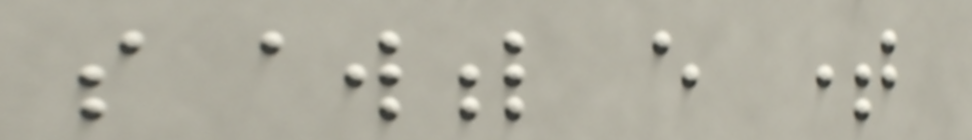so awful every time
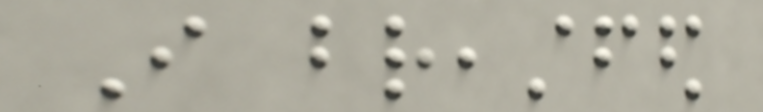I breastfed
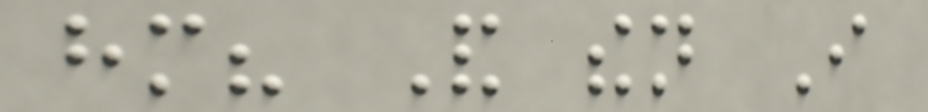him? And then I
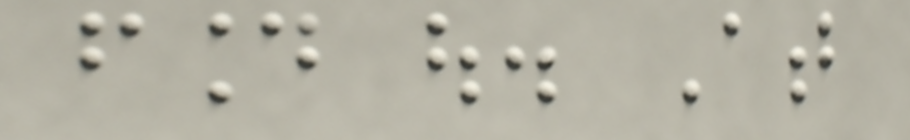found out. At
